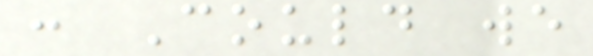: Could we
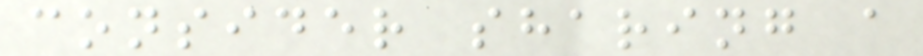consider sharing a
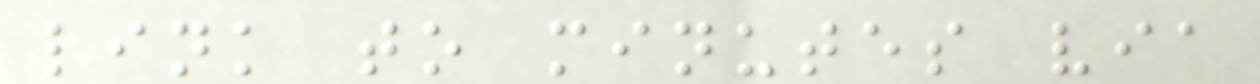link to minutes via
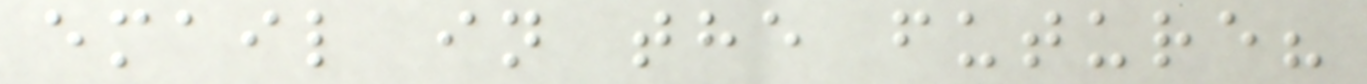email in the future?
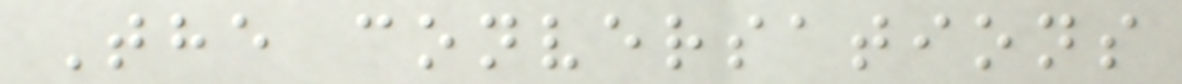The conversations
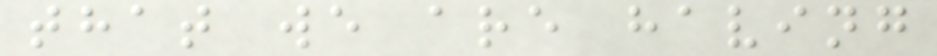that we are having
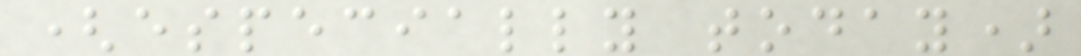(especially today)
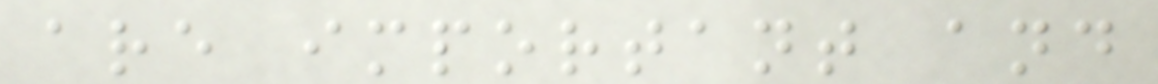are important and
